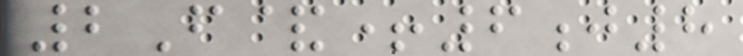2F&+6j8
